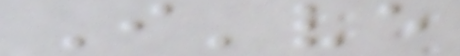I've
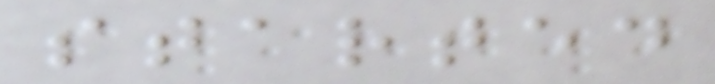started
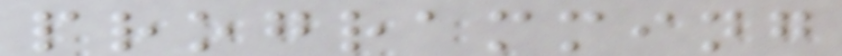programming
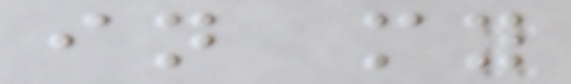in my
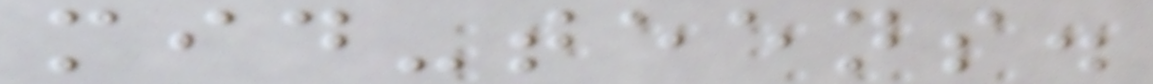mid-teens.
